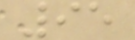95
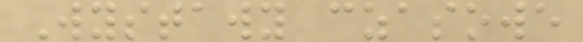Wystawy czasowe
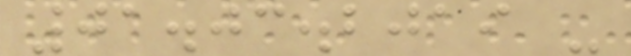01.03.2019 -
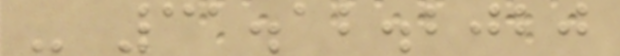- 31.12.2020
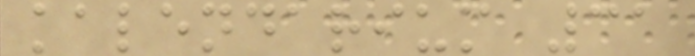kalendarium 31
